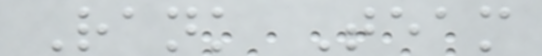Rank Team
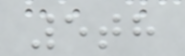5th
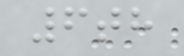6th
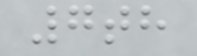7th
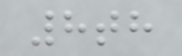8th
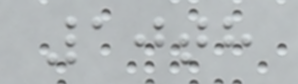10th
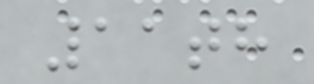11th
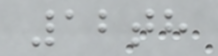12th
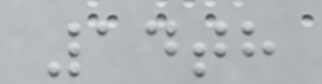14th
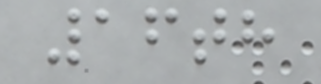16th
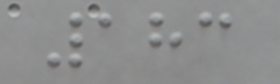183
